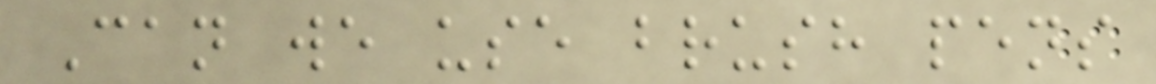Can we use brush pens
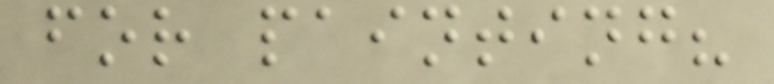for painting?
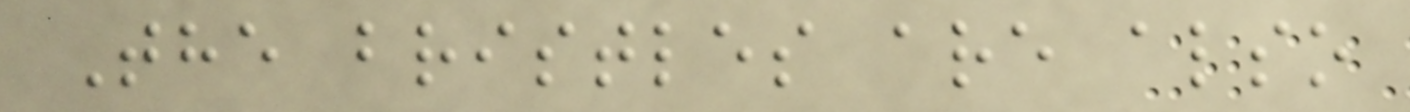The bristles are also
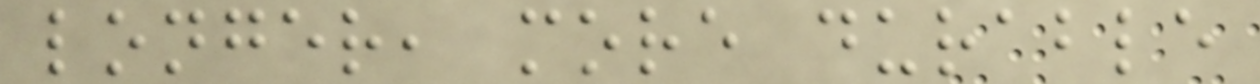longer, more durable
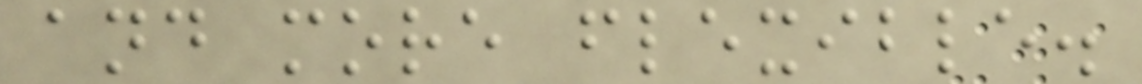and more flexible.
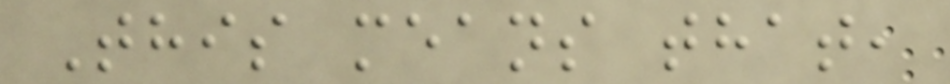This means that,
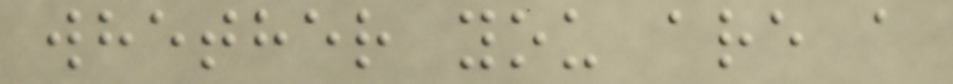whether you are a
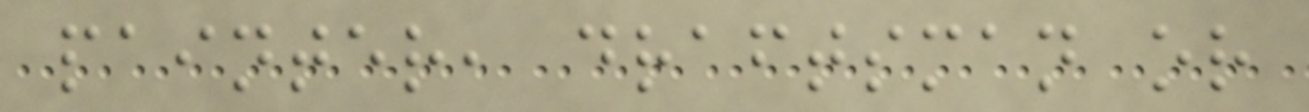painter, draftsman or
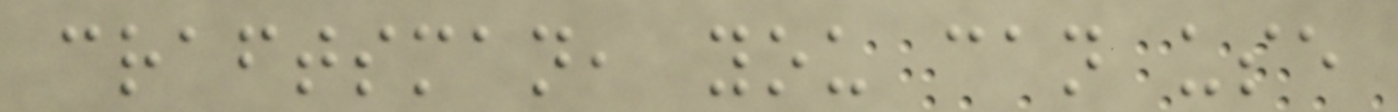craftsman, you can use
